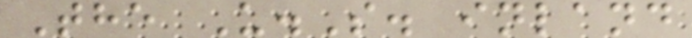The U.S. inland
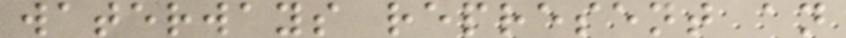waterways represent an
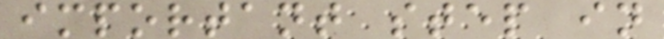important step in
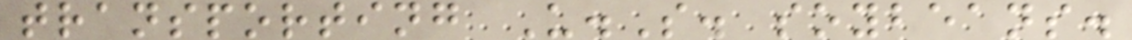transporting U.S. soybeans.
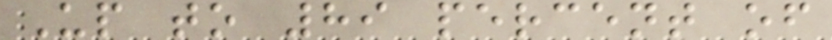Up to 89 percent of
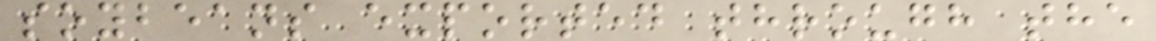soybeans exported through the
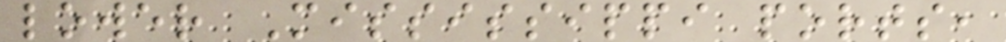lower Mississippi ports,
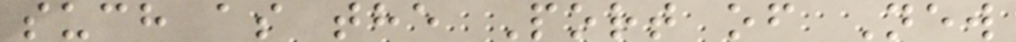such as the Port of New
